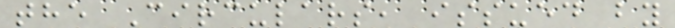the Circulars, issued by
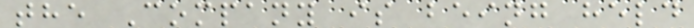the Company is being held
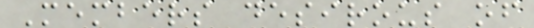Members desirous of
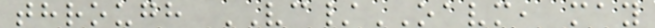through VC/OAVM, may
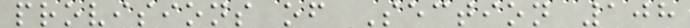provisions of Section 108
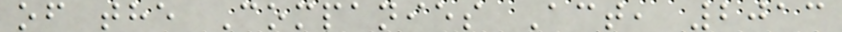of the Companies Act, 2013
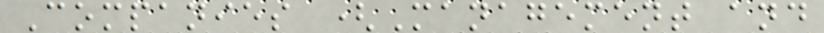Companies (Management and
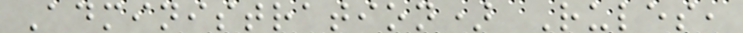Administration) Rules,
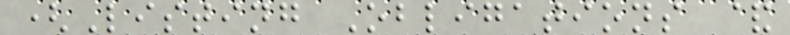(Listing Obligations &
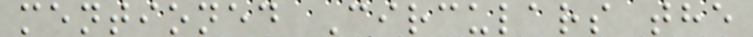mentioned Circulars the
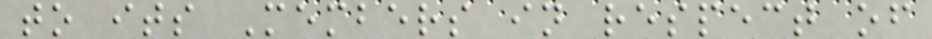to its Members in respect of
